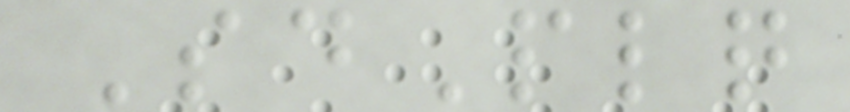SdPlq
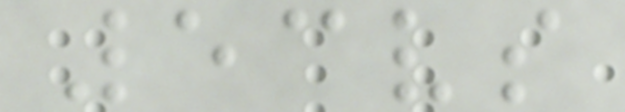53vs
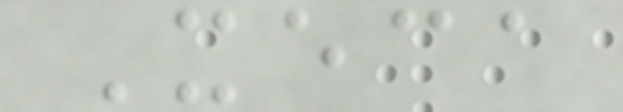Xeca
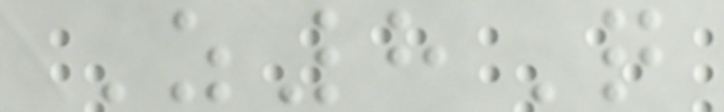Z8Q
